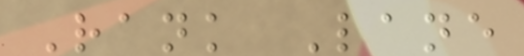Rank Lane
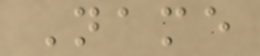Name
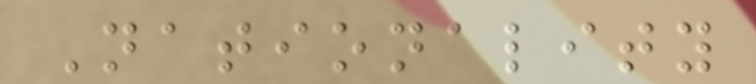Nationality
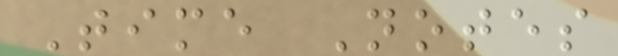Time Notes
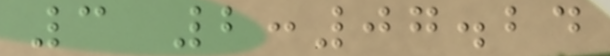3 2:07.24
